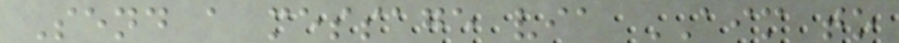Send a message via AIM to
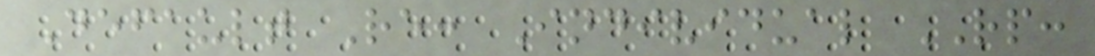Default Re: Individual RP:
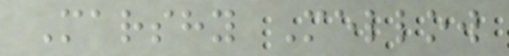Marshy Mellow
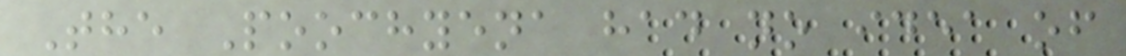The Poochyena had no idea of
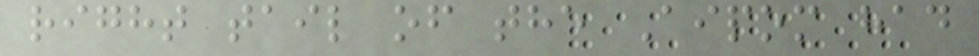right tail of the Aipom had
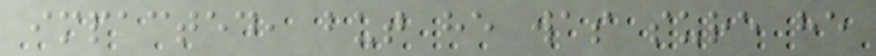impacted, but he was sure he
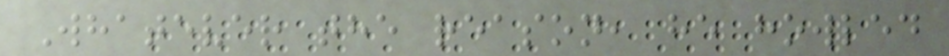Whatever the reason, he howled
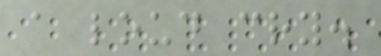a loud cry.
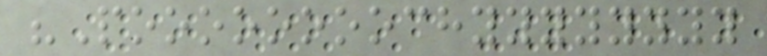"Poooooooochyyyyyyyy
